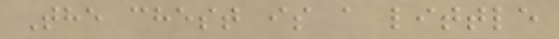The chest is a little
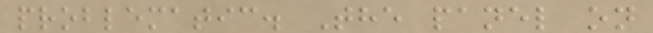problematic. The panel on
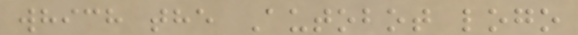which the Autobot logo
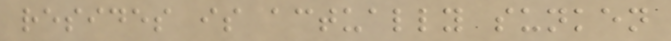resides is actually sunken
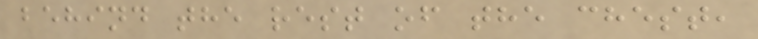behind the rest of the chest,
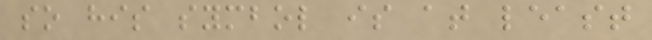so his symbol is at least
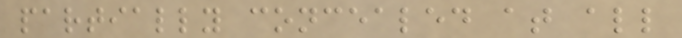partially concealed at all
